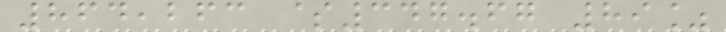864,263 $347.67 89%
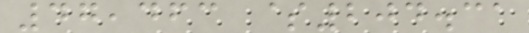47,463 $204.31
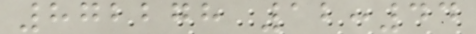872278 12:44
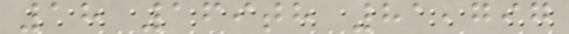18 169th 81,797
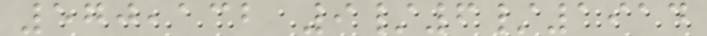570,132 9/6/1914
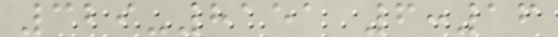329-8151 6:16
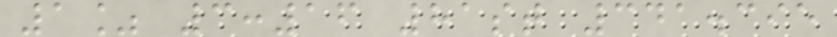1% 3:16 81st 341.395
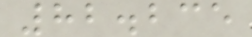82.235
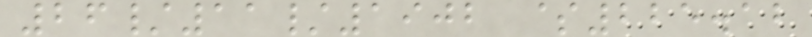26/11/1902 $225.12
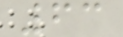63
